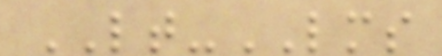LT-LMS
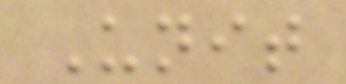Unit
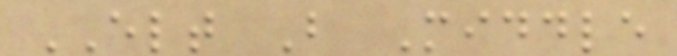ELT B Middle
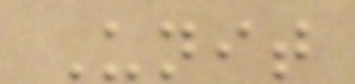Unit
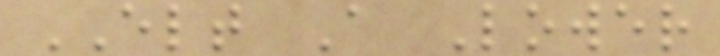ELT A Lower
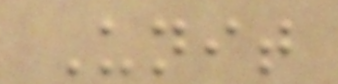Unit
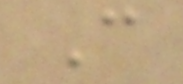C
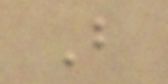B
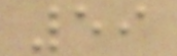59
